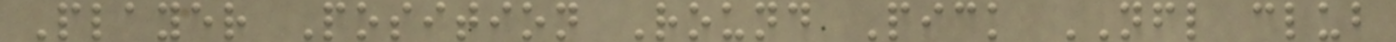Player Position Round Pick NFL club
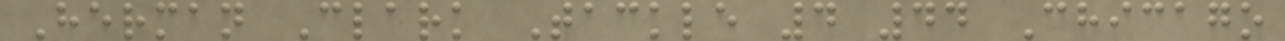Herman Clark Tackle 4 44 Chicago
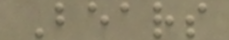Bears
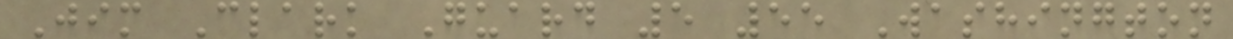Jim Clark Guard 5 55 Washington
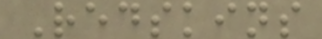Redskins
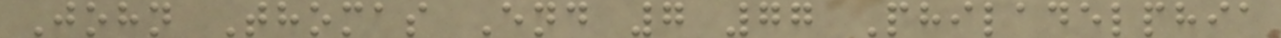John Thomas End 7 77 Philadelphia
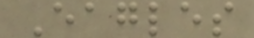Eagles
